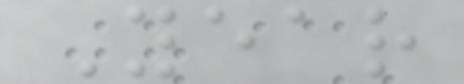Year
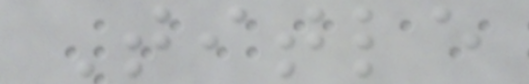Title
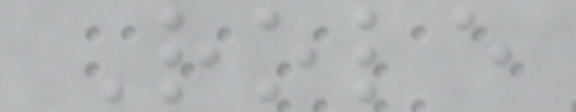Role
